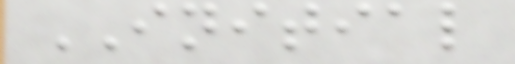INITIAL
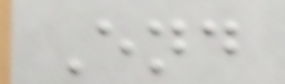End
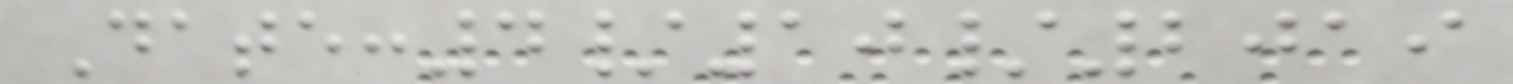Date:4/10/2019
